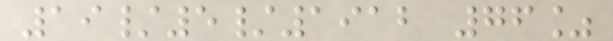19/5/1912 76%
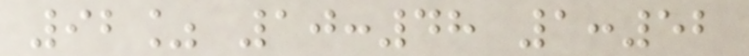92% 10:48 1:52
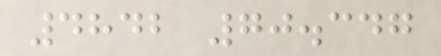4842 70.347
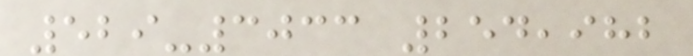529-3033 254,982
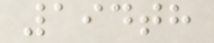194th
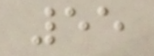55
